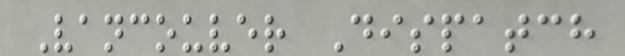Vancouver Dispatch
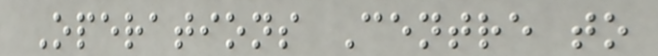Operations Centre to
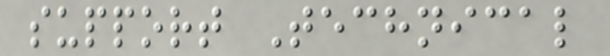support Technical
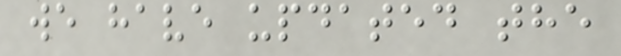we have updated the
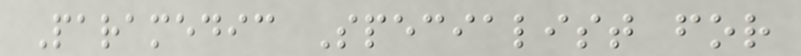Paramedic Specialist for
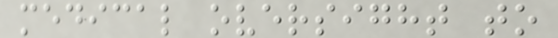medical oversight to
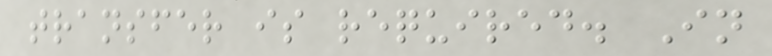transfer is required. In
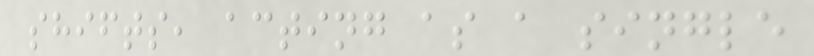shifts, acting as a single
